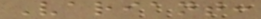Variant:
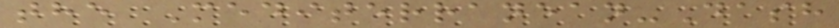the Mediterranean-Dash
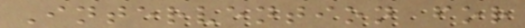Intervention for
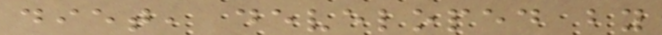diet, developed by
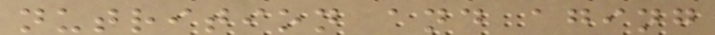nutrition and aging
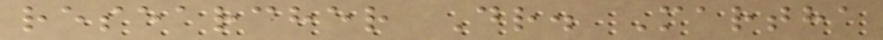researcher Dr. Martha
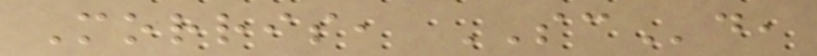Morris, SCd,
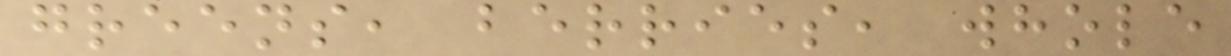greens, berries, whole
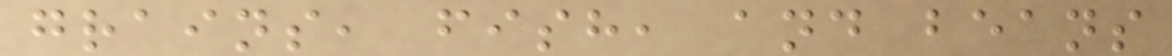grains, fish, and beans
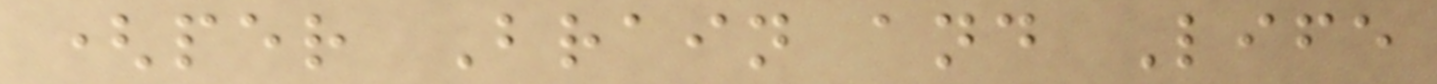(per Brain and Life
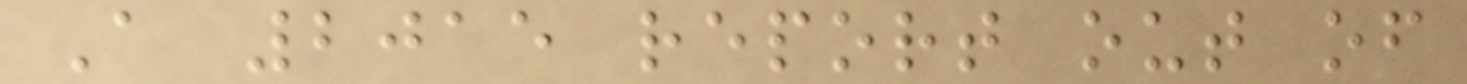A 2015 report out of
